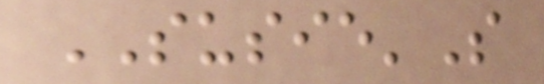SUSIE'S
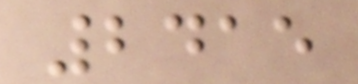2415
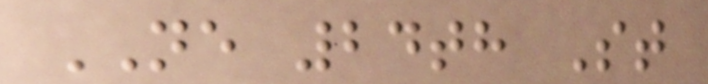NE 24th St
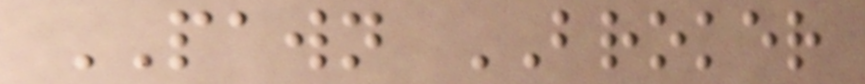PAWN BROKER
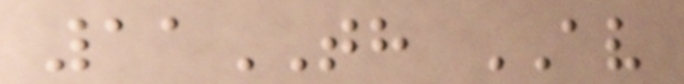11TH AV
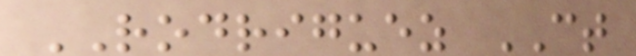RODRIGUEZ CT
